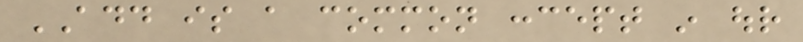ADD is a common concept in our
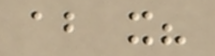about it?
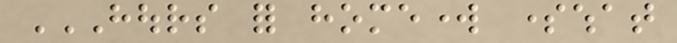HOURS FOR HOMEWORK SOMEWHAT
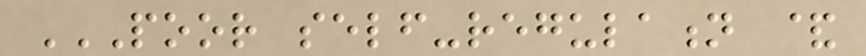POOR SELF-REGULATION &
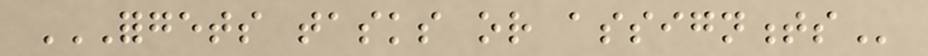FORGETS TASKS OR ASSIGNMENTS
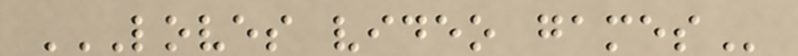LOVES VIDEO GAMES
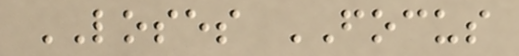LOSES FOCUS
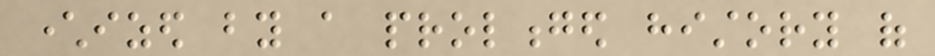characterized by a prolonged history of
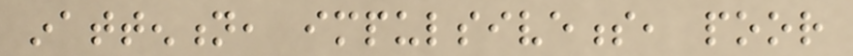inattention, impulsiveness, poor
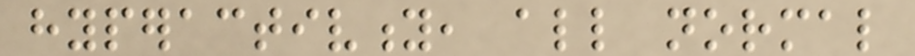hyperactivity, all normal
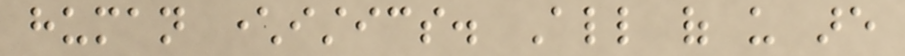human characteristics. All of us are
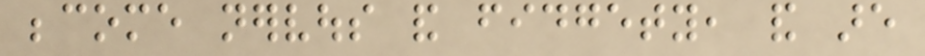become nervous and fidgety, and are
